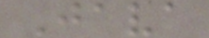Java
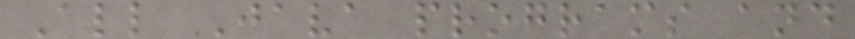All Java programs and
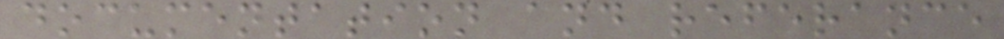documentation and referance
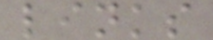links
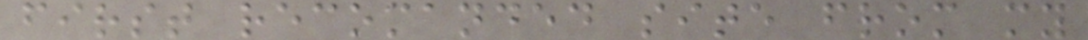first recomanded site from my
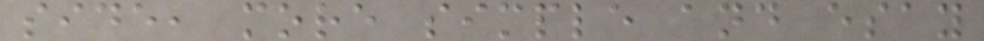side, more simple and esay
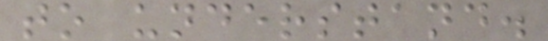to understand.
